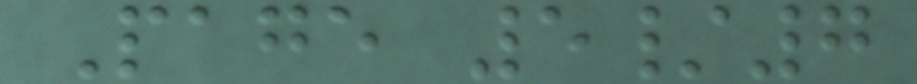Page 5/7
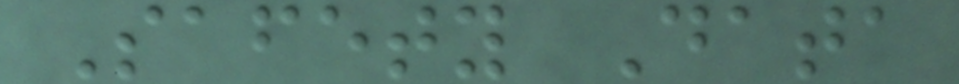Safety Data
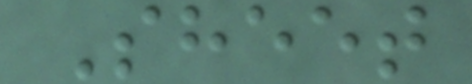Sheet
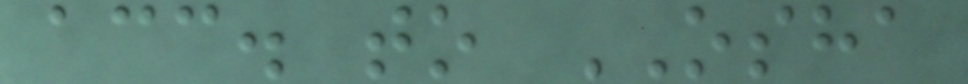acc. to OSHA
